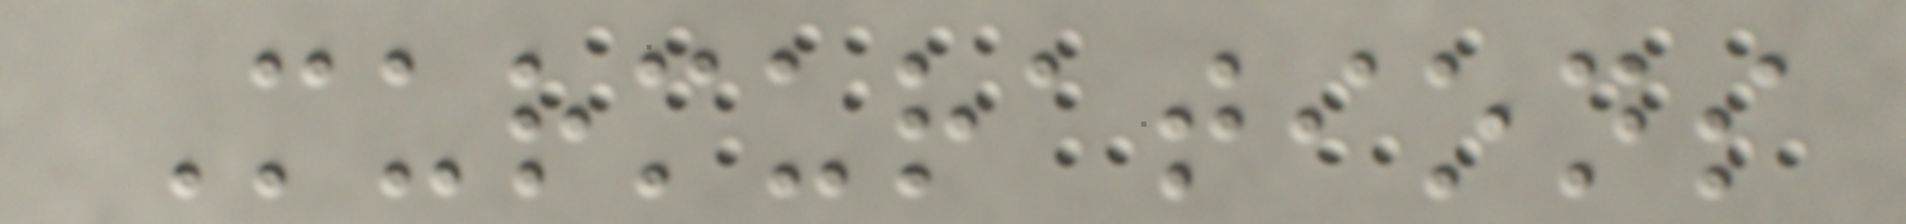Murmurations
